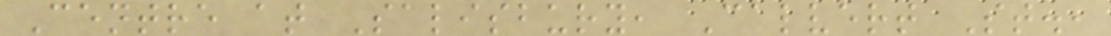Centre at Salisbury, Calvert St.,
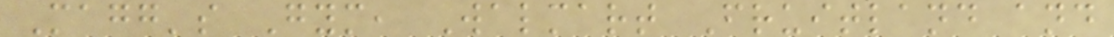Magg's Gym, Walmart Fruitland and
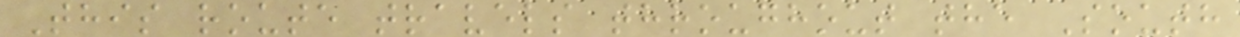This route travels throughout the South
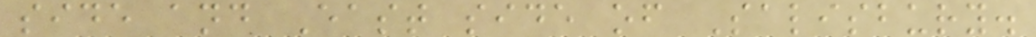side and East side of Salisbury.
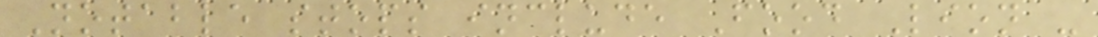Notable stops include Food Lion -
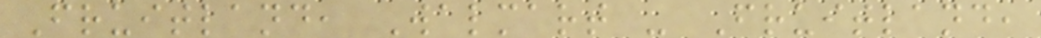Fruitland, Walmart - Fruitland,
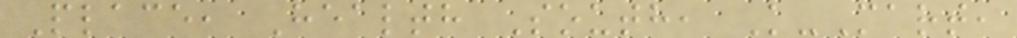Place, Health South, K-Mart,
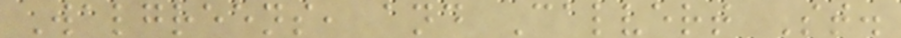Walgreens, and Calvert St.
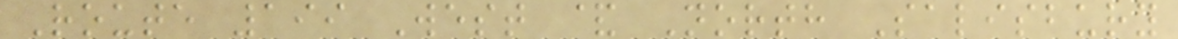Route 199 West & North Salisbury
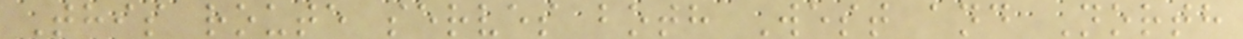This route serves both West and North
